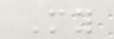My
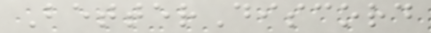BetterDiscord
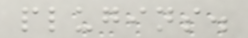plugins.
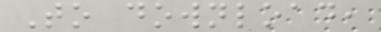To download,
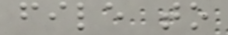file to
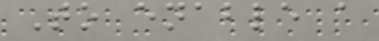To enable a
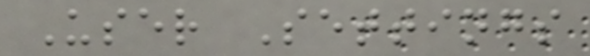User Settings
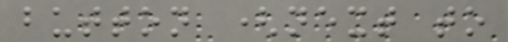button (next to
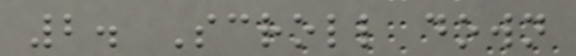2. Scroll down
